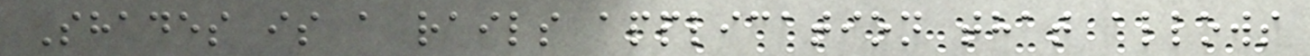Shades is a rails application that allows
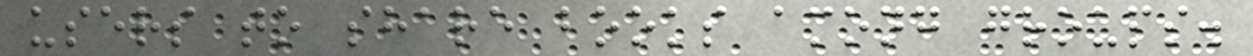users to share books among groups.
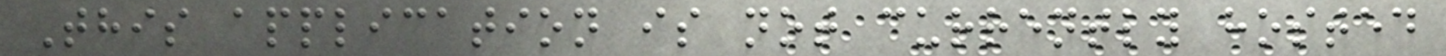This application is not currently hosted
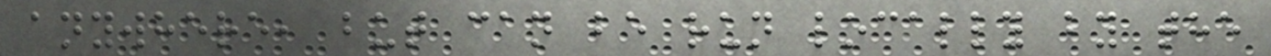anywhere, but can be run locally by the
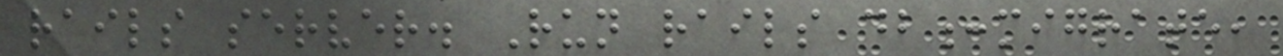rails server. Run rails db:migrate,
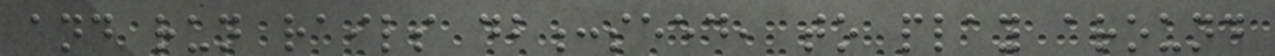and run rails db:seed, to play around
